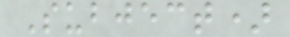Subject)
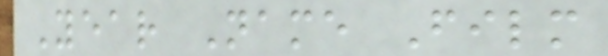Year Name Film
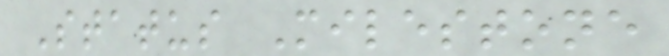Status Milestone
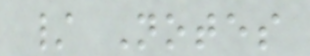/ Notes
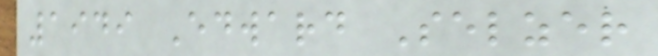1949 Edward Selzer
